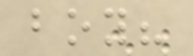boy?
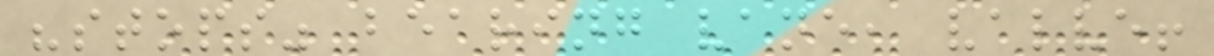"stops" bearing vane, valve!
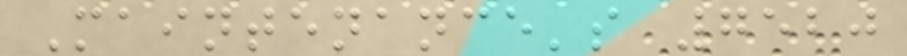Maintenance's 7520
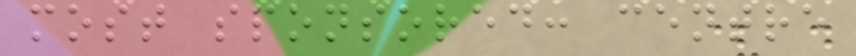most sponsored: centre
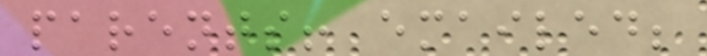parents! emailed;
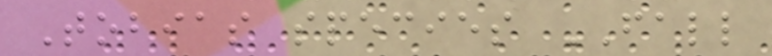Tobias species FALL
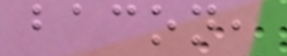bacon,
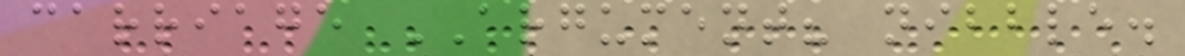carriage ARGUMENT? nibble.
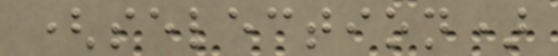(selection)
